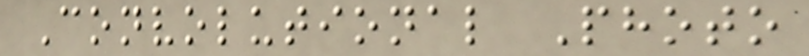Convolutional Photo
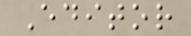Editor
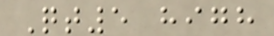Qt5 high
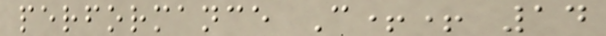performance C++ 14
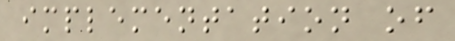implementation of
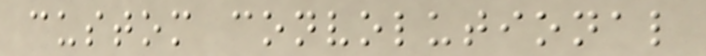custom convolutional
